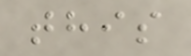this
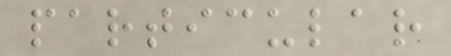particular
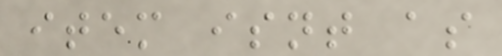item isnt as
